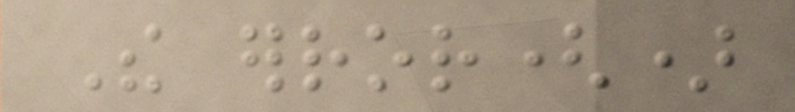The error()
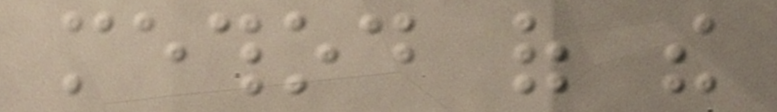method of the
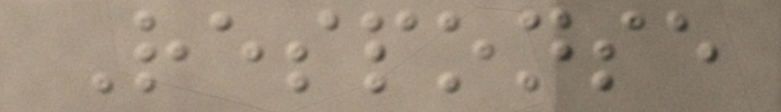Response
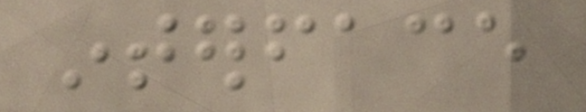interface
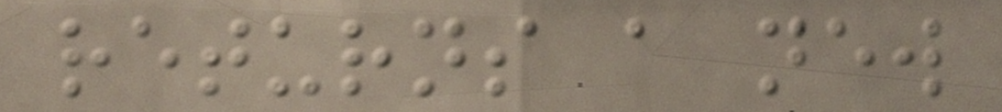returns a new
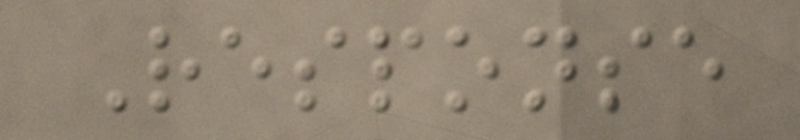Response
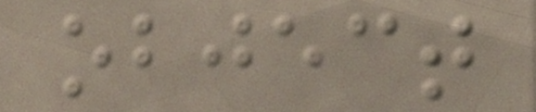object
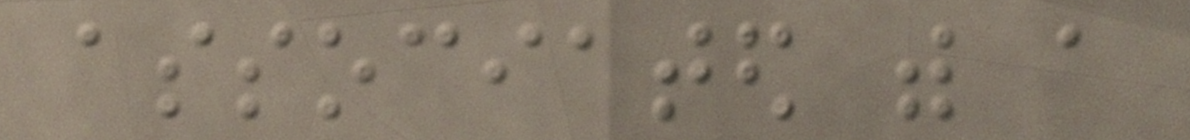associated with a
